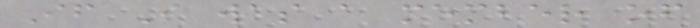If I was a member of
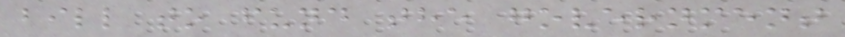bill to fund the government
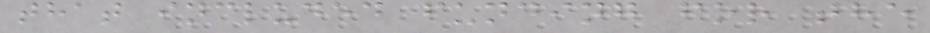that included funding for the
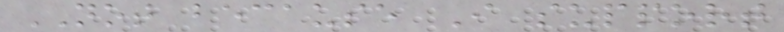NOT because I support
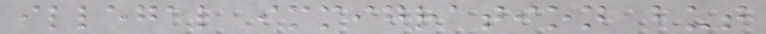illegal immigration but
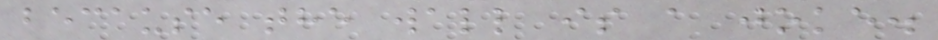because the wall is a joke.
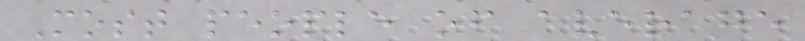Most people of average
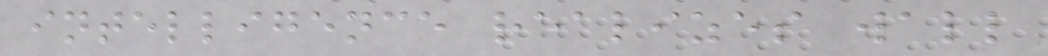intelligence realizes wall
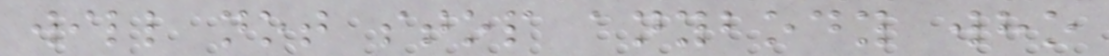will not stop anybody who
